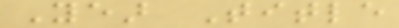Year Title
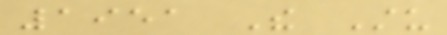1951 The Stu
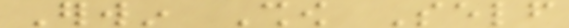Erwin Show Self
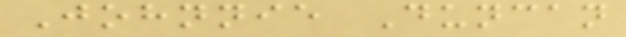Johnnie Duncan
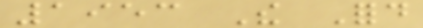1953 The Ford
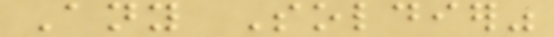Any Soldier"
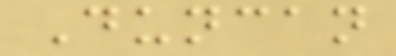Duncan
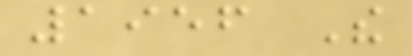1956 The
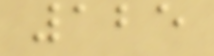125
